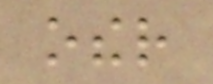other
